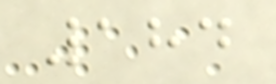184
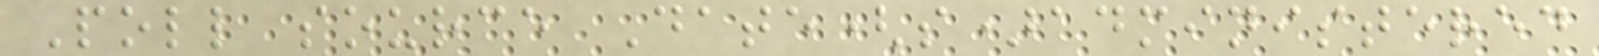Poll source Date(s)administered
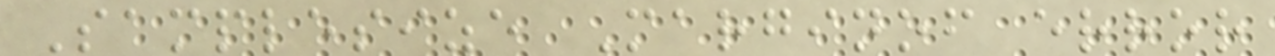Samplesize Marginof error
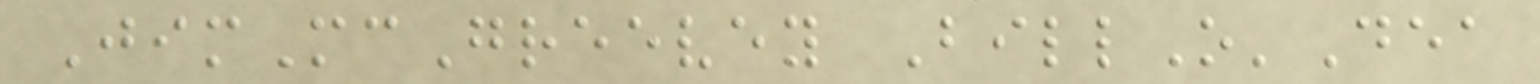JimMcGreevey BillO'Dea
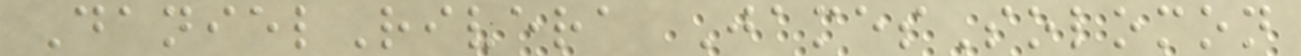DanielRivera JamesSolomon
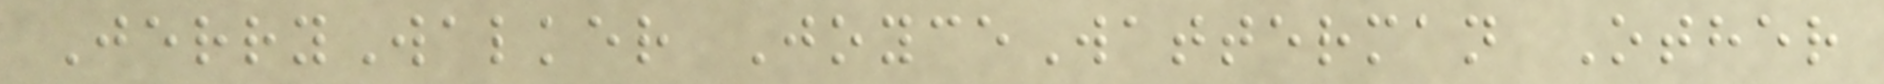JerryWalker JoyceWatterman Other
